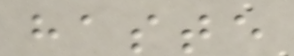haste
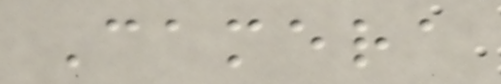Camera
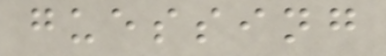guessing
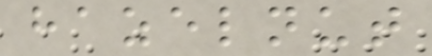hazelnut
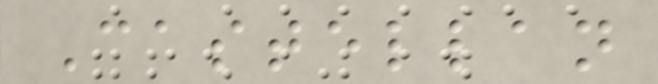Castellan
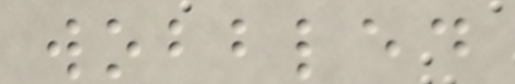wobbled
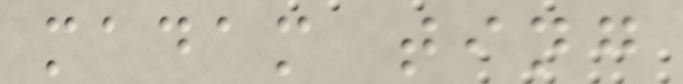madam ting
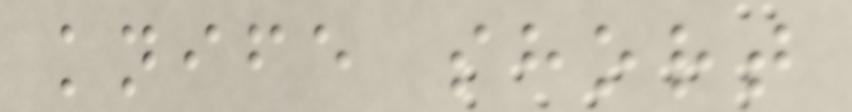knife short
